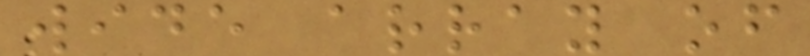wide array of
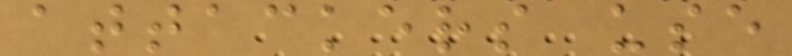attackers use
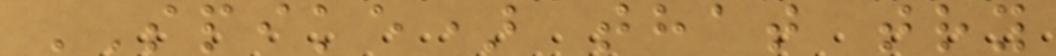SPIKE) that try
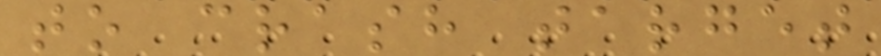to crash target
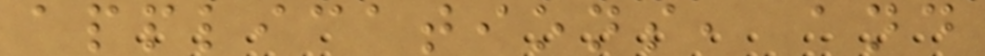applications, and
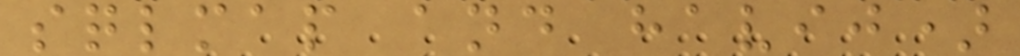sqlmap and havij)
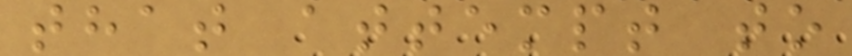that attempt to
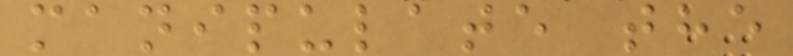manipulate the
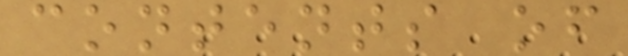contents of
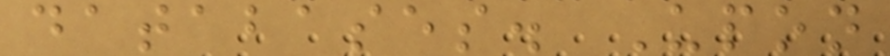databases. Upon
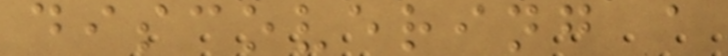discovering a
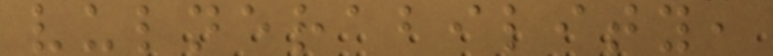vulnerability,
